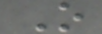O
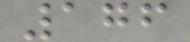176
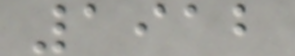1912
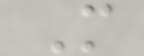M
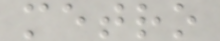metro
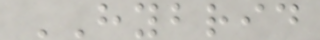HYBRID
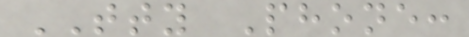TTY Phone:
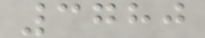3780
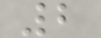2
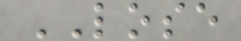LOSE
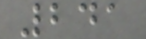241
